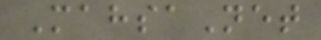MahsaNet
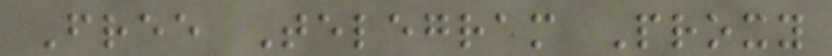Free Telegram Proxy
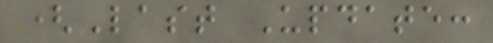(Last Update:
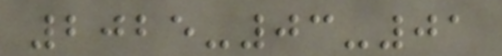2025-03-01
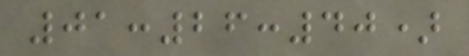01:26:40)
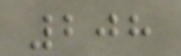208
